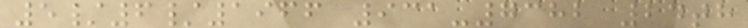5/6/1966 931-7382 24th
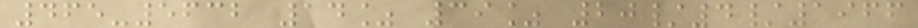465-5632 14% 39% 20/4/1966
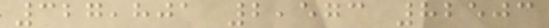327,801 2,573 82503
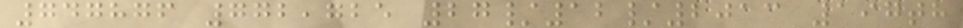747876 772,725 27/12/2013 197th
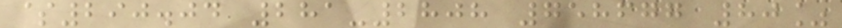$290.04 281-2808 758677 80%
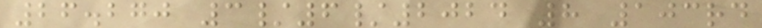26.270 3/6/2024 8 103rd
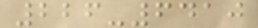226-6410
